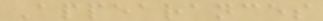Appearances
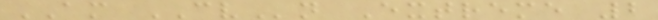AM CVn Extreme 2
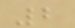2
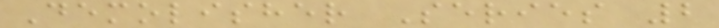Demolisher Series 2
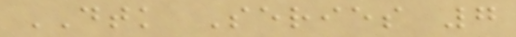DTK Series 7
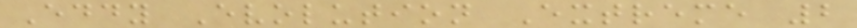Eddy Evolution Extreme 2
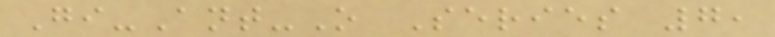Gi-Ant-O Series 7,
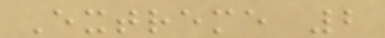Extreme 2
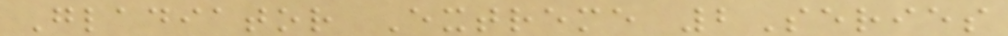Gladiator Extreme 2Series
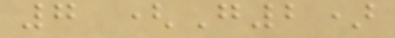7 (G2)
